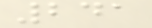241
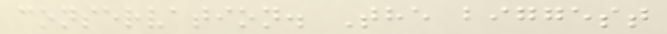conservation. The biggest
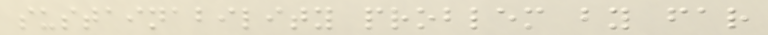sustainability problem by far
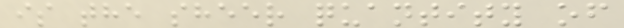is the sheer quantity of
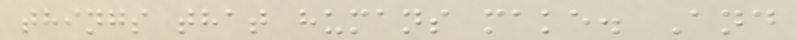things that humans make. And
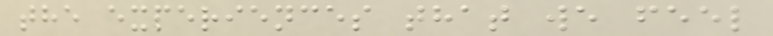the experiences that we feel
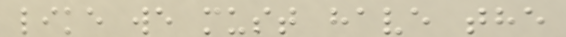like we must have the
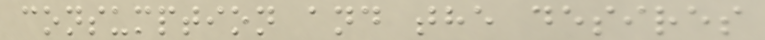consumption and the desires
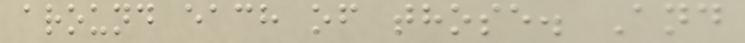around each of those. And
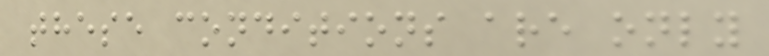these conditions are only
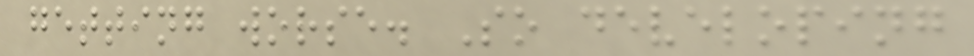getting worse. So developing
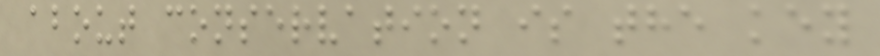about conservation is the key
